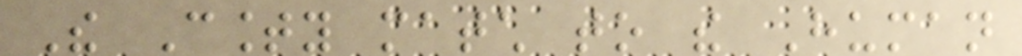The County match to the Human
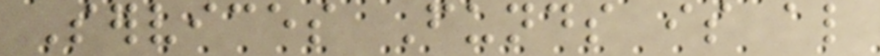Services Funds is also
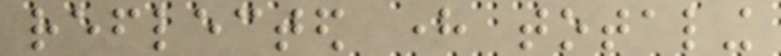reflected here totaling
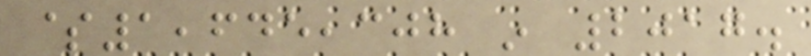$1,645,308 in 2017.
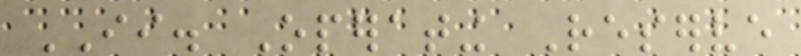II. Operating Reserve
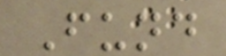Fund
